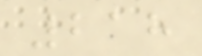218
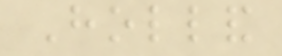Holland
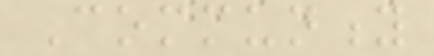Community
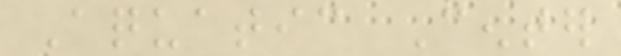Aquatic Center
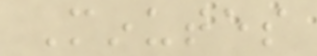Minutes
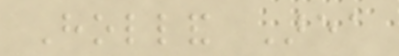Holland Area
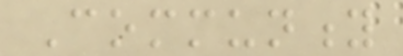Community
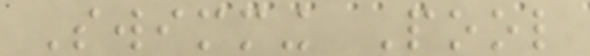Swimming Pool
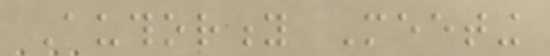Authority Meeting
